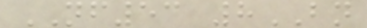NF53 8BN
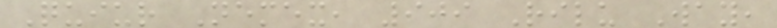Quiur Nemex, 909 Rilu Way,
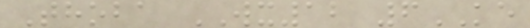Thoba WX12 6KE
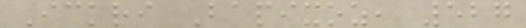Ickri Bapixoz, 527
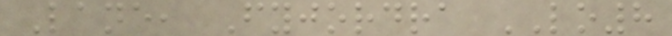Lane, Fyjordra LO8
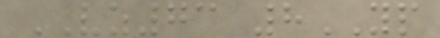VZ73 8YP
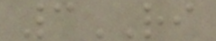3RI
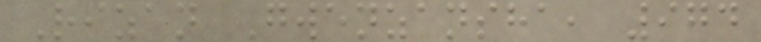Rizan Gwenzansha, 974
